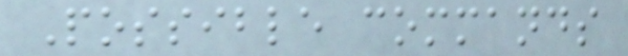Possible commands
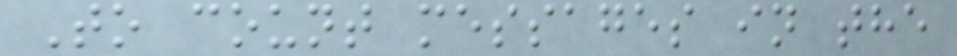To count messages in the
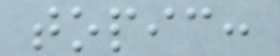topic:
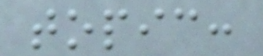topic:
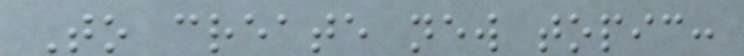To create new topic:
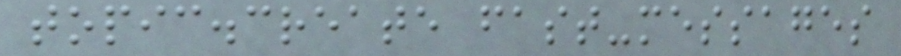topic.create fast-messages
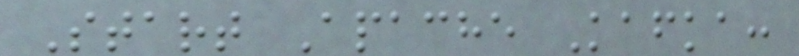Start Apache Kafka:
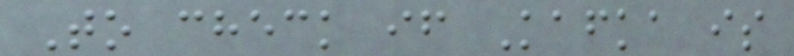To check if Kafka is
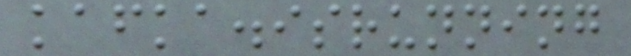kafka.isrunning
